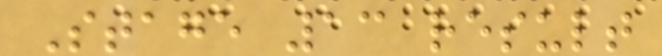Stage 13 result
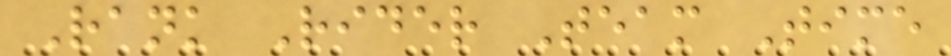Rank Rider Team Time
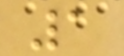1
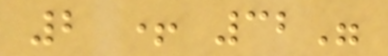2 + 32"
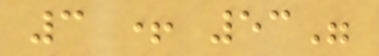3 + 53"
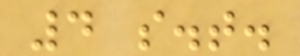4 s.t.
